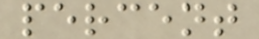percent
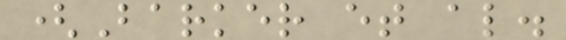(Barker et al.
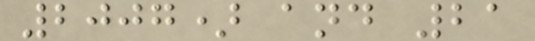2007) and 21
